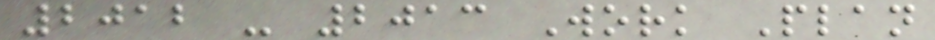2012 - 2013 Work Plan
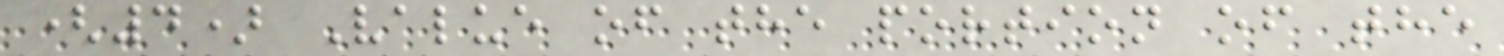(4) Value of the portion of the
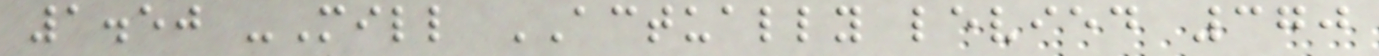1.50 -Mill ACTUALLY levied 370
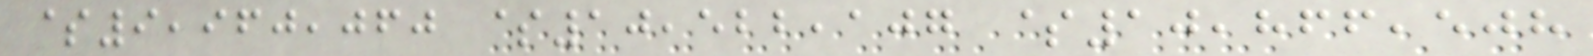$9,960,060 $10,522,107 $10,866,508
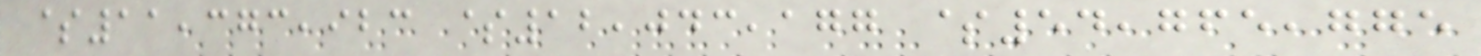$11,373,923 $12,043,177 $54,765,775
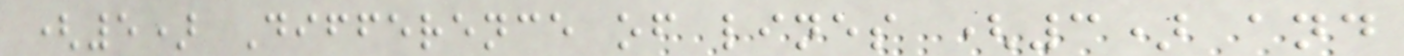(5) Difference of lines (3) and
